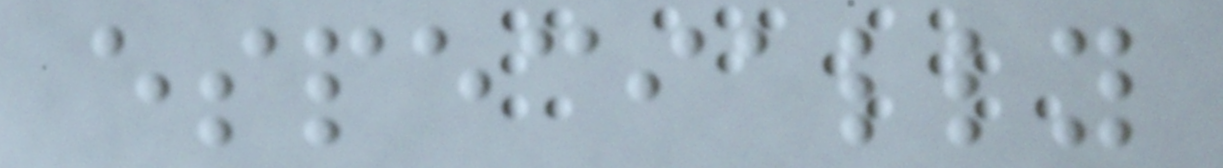especially
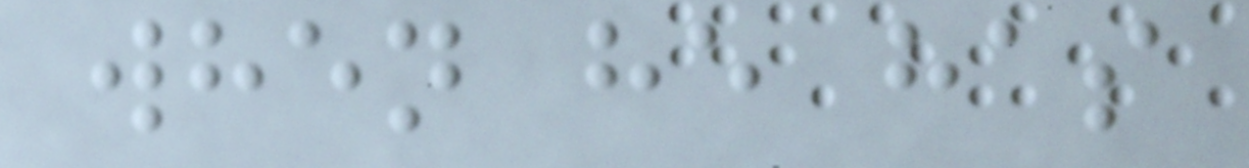when he has
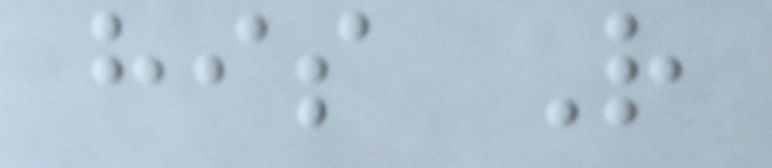his R
